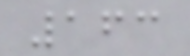163
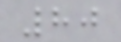80
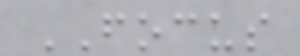FOCUS
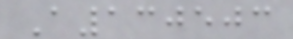A130503
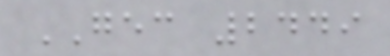GEC 2449
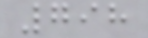798
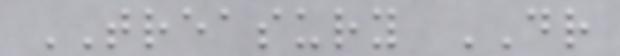TREASURY DR
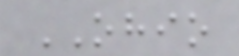OHIO
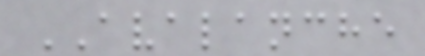AVALANCHE
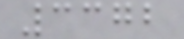3372
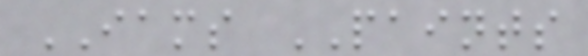IAMS PAINTS
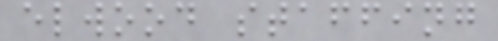elwood staffing
